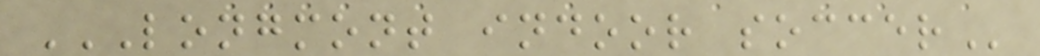LONGMONT INDOOR SOCCER
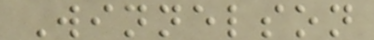Winnelson
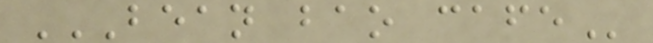BEAN BAO CAFE
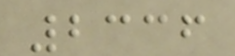2336
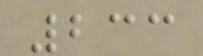233
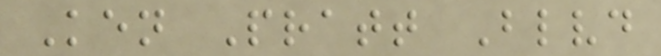Ken Pratt Blvd
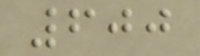600
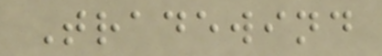Tradewind
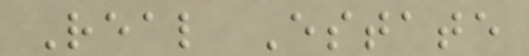Real Estate
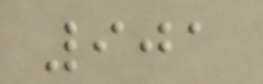901
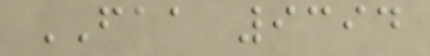FAA 9394
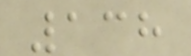138
